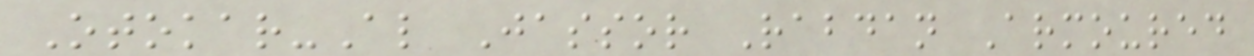Otokar-Al Jassor Rabdan Armoured
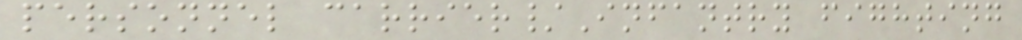personnel carrier/Infantry fighting
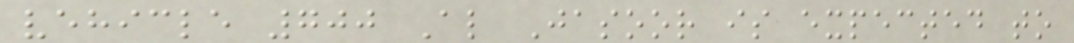vehicle 700 Al Jasoor is expected to
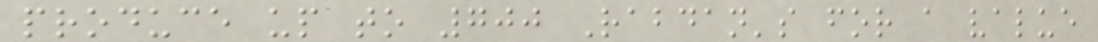produce up to 700 Rabdan's for a value
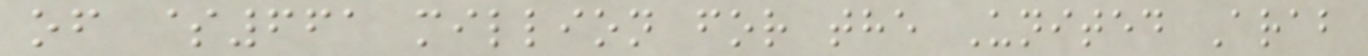of $661 million for the United Arab
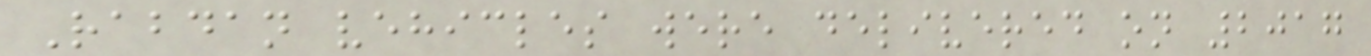Rabdan vehicles were delivered on 2017
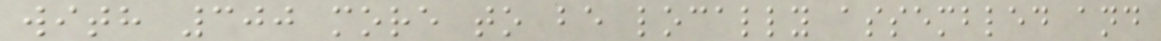with 300 more to be locally assembled and
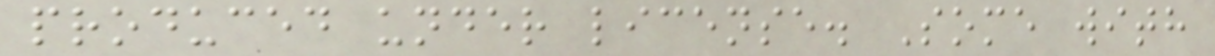produced under license. Some with
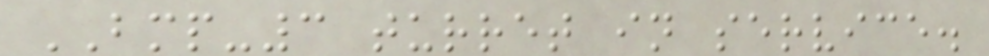BMP-3 turret in service.
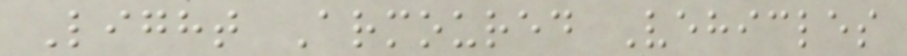Light Armoured Vehicles
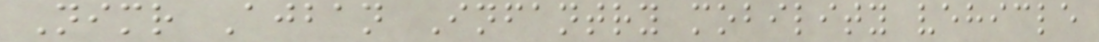Nimr Ajban Infantry mobility vehicle
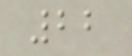22
